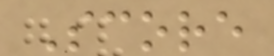Score
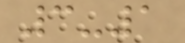3-1
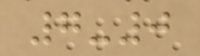7-0
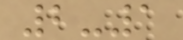2-1
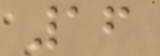16
